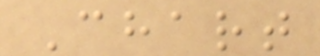Chart
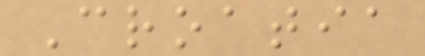Croatia
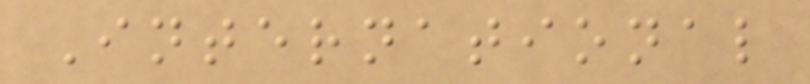International
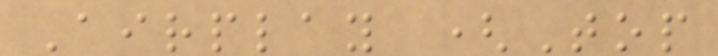Airplay (Top
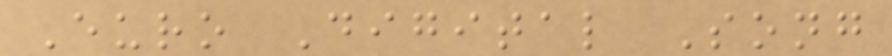Euro Digital Song
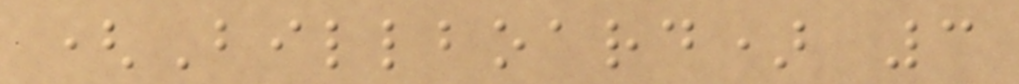(Billboard) 3
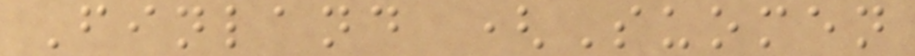Finland (Suomen
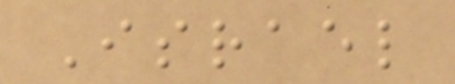Israel
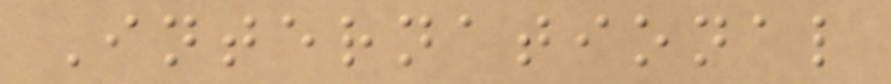International
